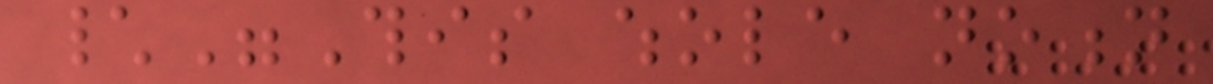\"This whole notion
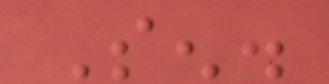Sen.
